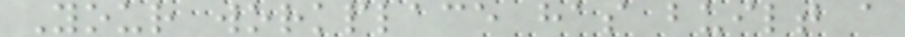Your workplace has built a
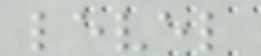level
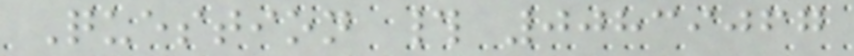Question # 00839067
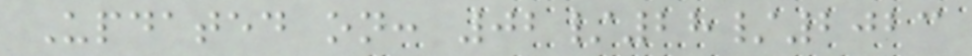Updated on: 02/28/2023
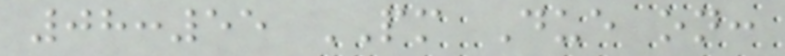08:55 PM Due on:
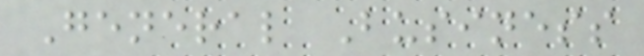General Business
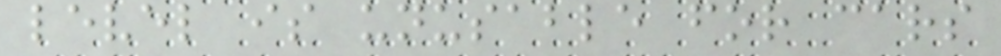level is unusable for cars
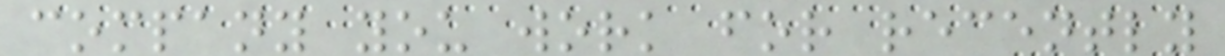company you work for recently
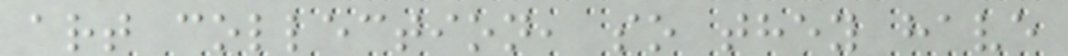art collection, so they have
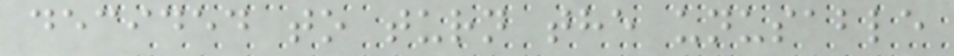decided to turn the unusable
